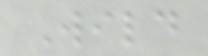Wild
